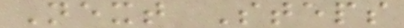Next Steps
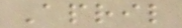April
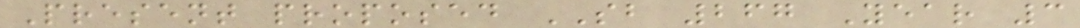Present proposed SB 267 Year 3
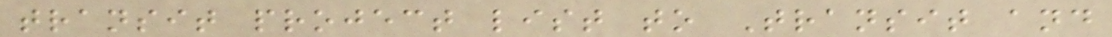transit project list to Transit and
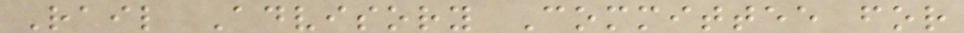Rail Advisory Committee for
